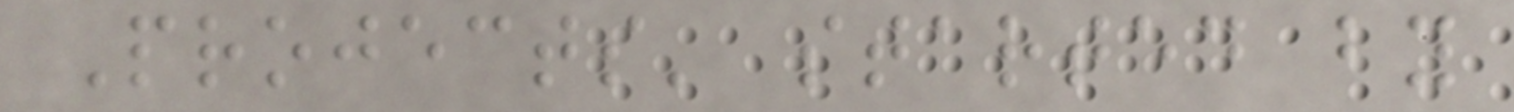Projects' started by
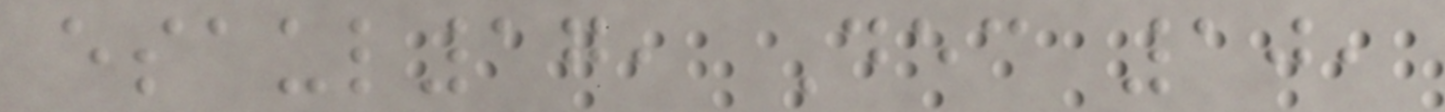esaul17, Dec 10,
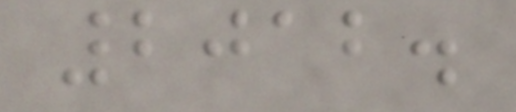2012.
